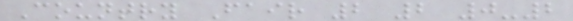Country Fair 2 2 0-2
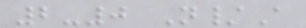2-0 N/A
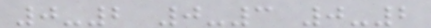0-2 0-3 0-2
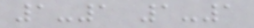1-1 1-1
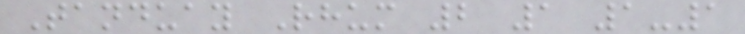Tanduay Rhum 2 1 1-1
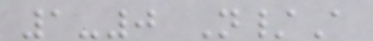1-0 N/A
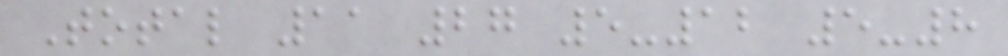Total 11 27 5-12 5-8
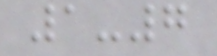1-7
